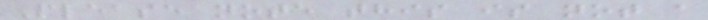Please note this is not a
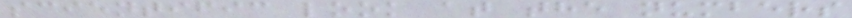scientific look at the numbers
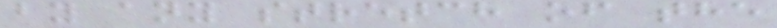by any stretch of the
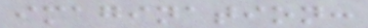imagination:
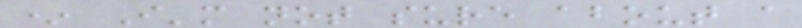* I'm not sure about a
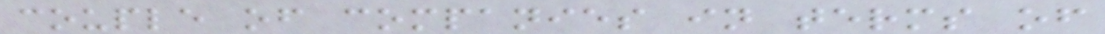couple of companies in terms of
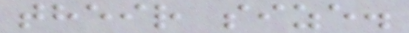their size.
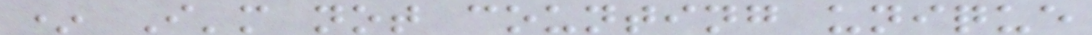* I'm not counting unique
